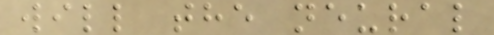will the neural
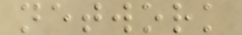network
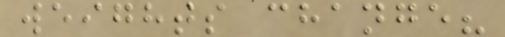weights change?
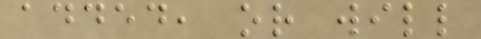added, or will
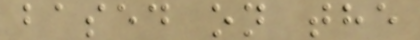based on the
